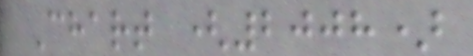Chart (2008)
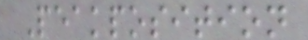Peakposition
